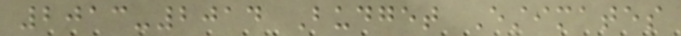2013-2014 Budget Estimates
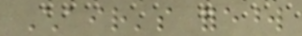Chair's foreword
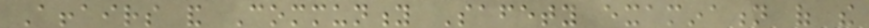Affairs and Community Safety examination of the
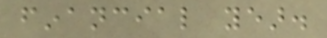financial year.
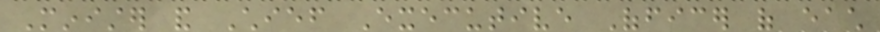Minister and Chief Executive Officer of each
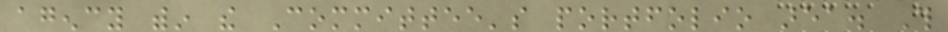agency within the Committee's portfolio area. This
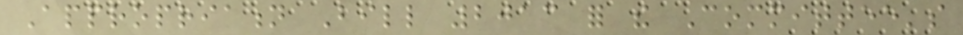Appropriation Bill 2013 for the Committee's
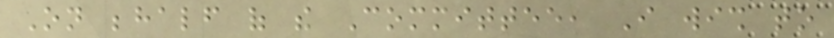On behalf of the Committee, I wish to
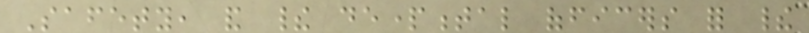Safety, and their departmental officers for their
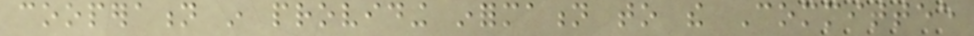cooperation in providing information to the Committee
